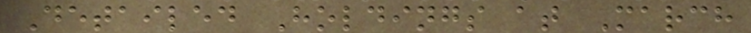Detailed Holdings at March
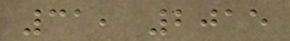31, 2015
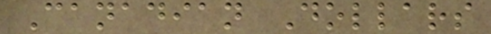Canadian Dollars
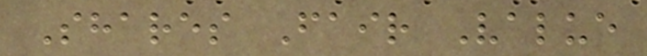Shares Fair Value
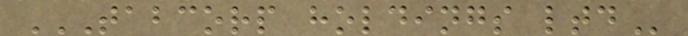TABCORP HOLDINGS LTD
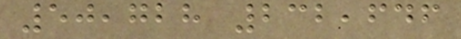50,728 232,646
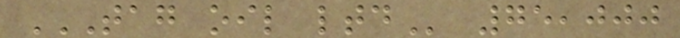TAG OIL LTD 75,000
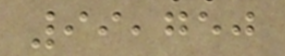99,750
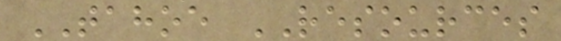TAHOE RESOURCES
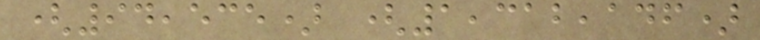(94,535) (1,312,146)
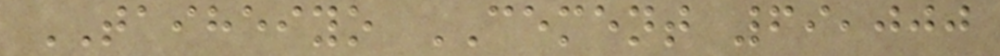TAIHEIYO CEMENT 69,000
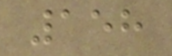158
